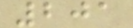201
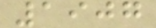1907
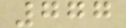777
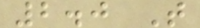2.0 T
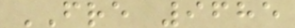FRE 9685
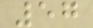57
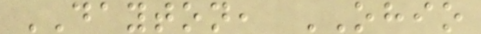DAYTON, OHIO
